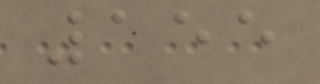155
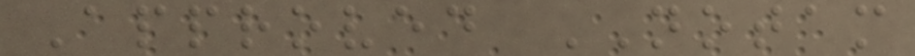Approved NOTAM
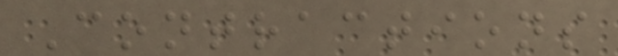Contractions
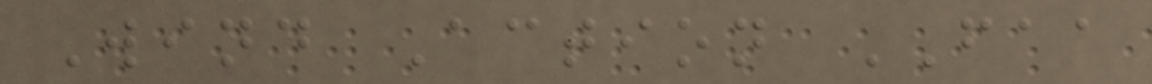Wind Action FAA
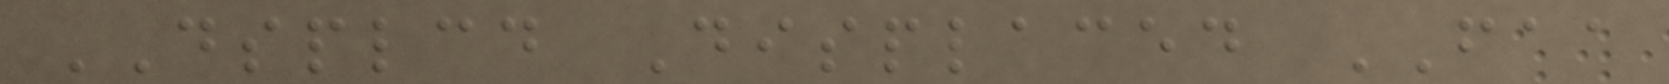DSPLCD Displaced FAA
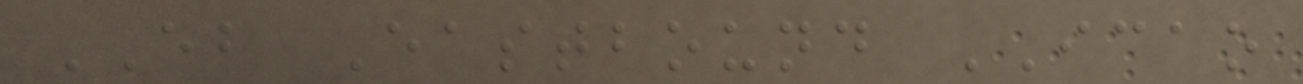EB Eastbound ICAO
